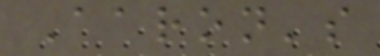Aaron's
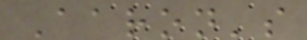Aaron's
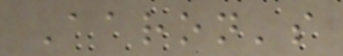Aaron's
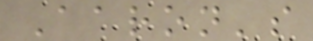Aaron's
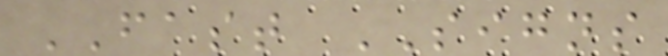FAST SIGNS
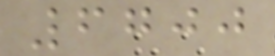6700
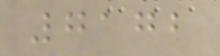7172
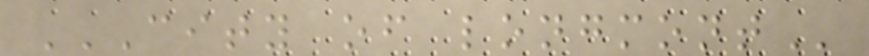CITY OF LONGMONT
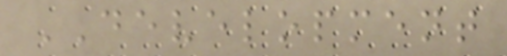DEVELOPMENT
